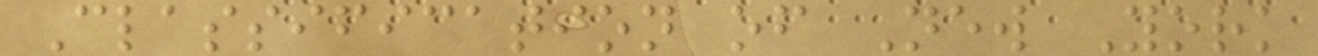Classification of New York
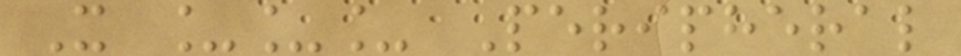X ___ Peripheral
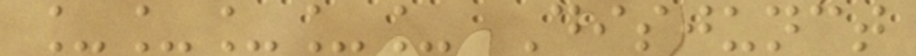_____ Disjunct
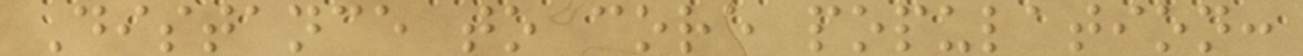Distance to core population:
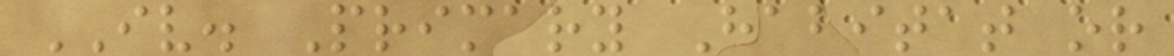IV. Primary Habitat or
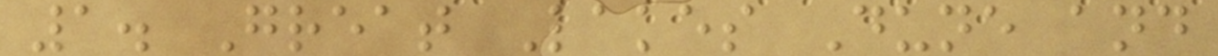1. Great Lakes Dune and
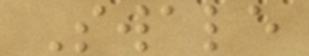Swale
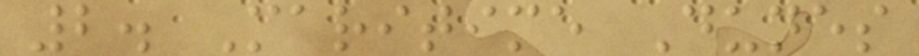2. Maritime Dunes
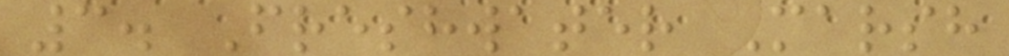3. Freshwater Marsh
